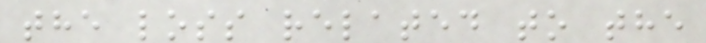the loss related to the
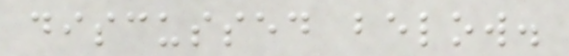discussed below.
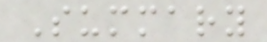Summary
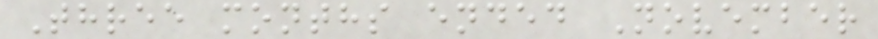Three months ended November
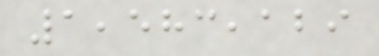1,583,129
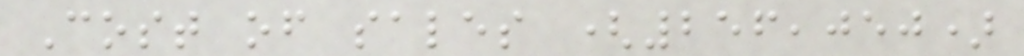Cost of sales (256,050)
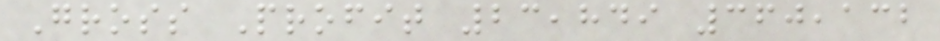Gross Profit 23,849 360,132
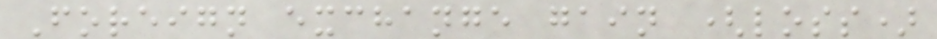Foreign exchange gain (loss)
